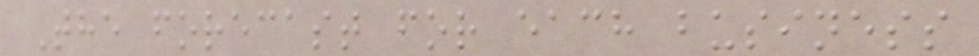The forecast for each business
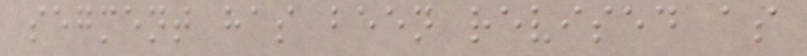segment has been revised as
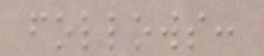follows:
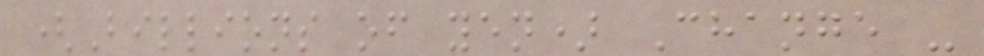(Billions of yen) Change -
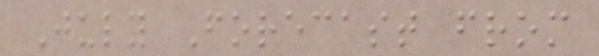July Forecast from
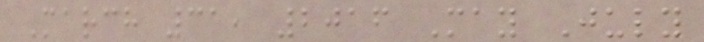March 31, 2016 May July
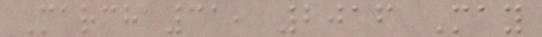March 31, 2016 May
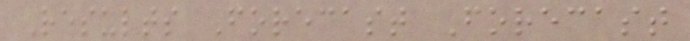Results Forecast Forecast
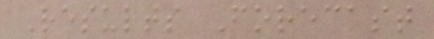Results Forecast
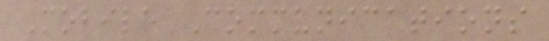Mobile Communications
